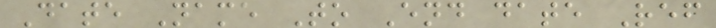Date Name To End date Ref
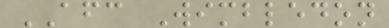AFC Wimbledon
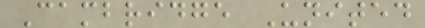Cambridge United
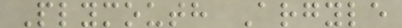Plymouth Argyle
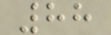88
